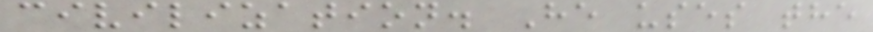civilization. He uses the
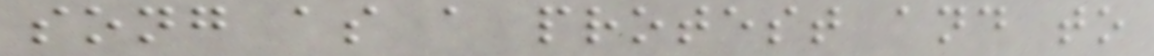song as a protest and to
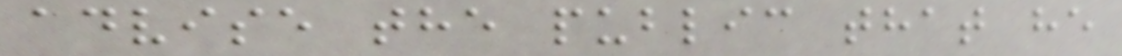advise the public that he
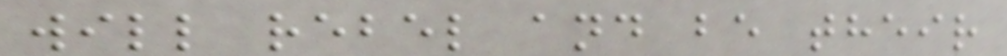will rebel and be their
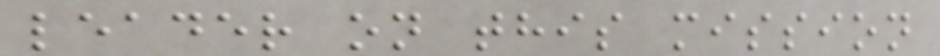leader on this mission
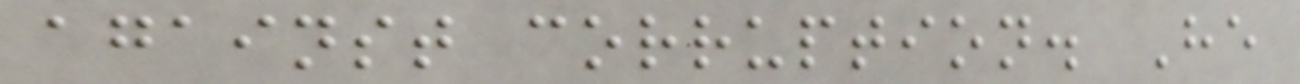against corruption. He
